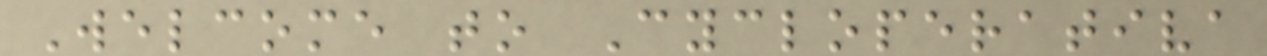Welcome to Cycloperativa
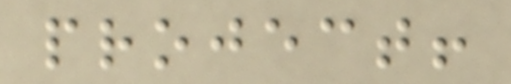project!
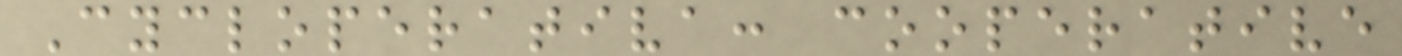Cycloperativa: cooperative
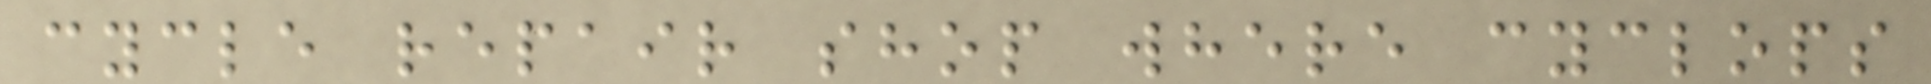cycle repair shop where cyclops
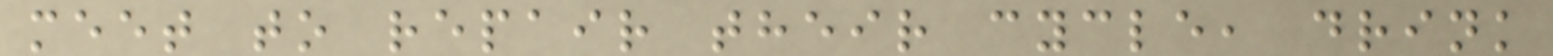meet to repair their cycle, drink
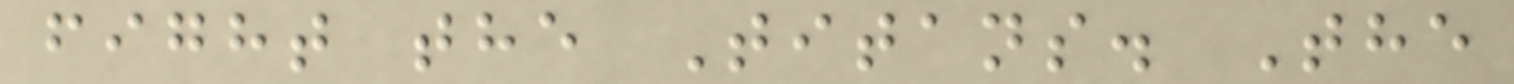fight the Titans. The
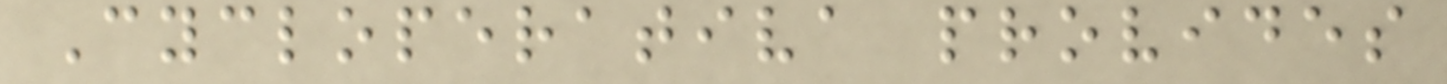Cycloperativa provides
